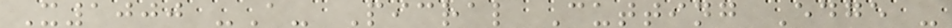X1000 -A- Picral Cutting Edge -
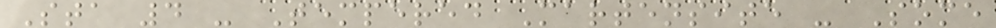Sta 4 - Tempered Martensite - Some
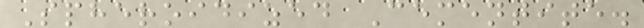Spheroidized Cementite.
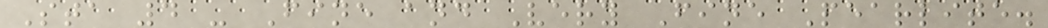Sta 4 - Fine and Very Fine Pearlite.
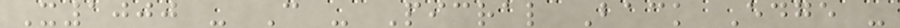X1000 - C - Picral Back Edge -
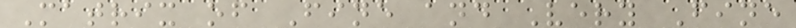Matrix of Fine and Very Fine
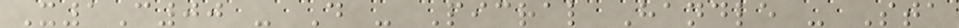X1C00 - D - Picral Handle - Sta
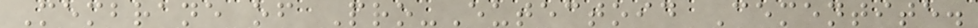Membrane of Pro-Eutectoid Cementite.
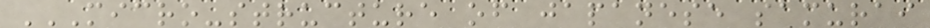MICRO-STRUCTURE OF JAPANESE SAMURAI
